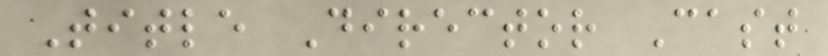Title Director Cast
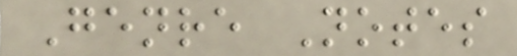Genre Notes
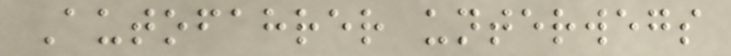Autofahrer unterwegs
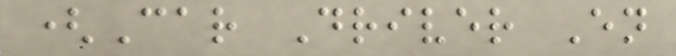(Car Driver En
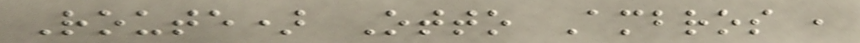Route) Otto Ambros ,
